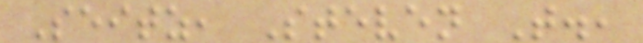Seitz, Steven T.,
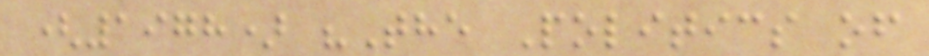(1978) "The Politics of
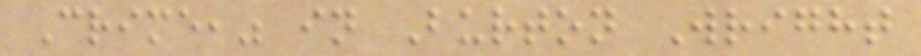Crime," in Burton Wright
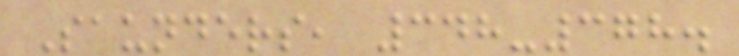Saunders, 348-378.
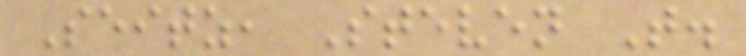Seitz, Steven T.
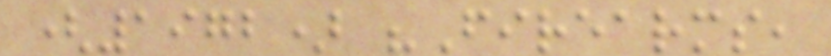(1972) "Firearms,
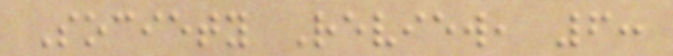Society Review, 6:
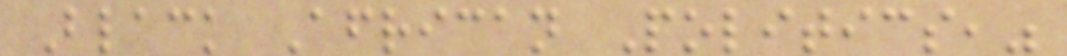Black African Politics,"
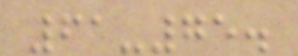61-75.
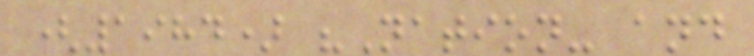(1984) "Nation- and
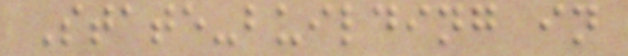State-building in
